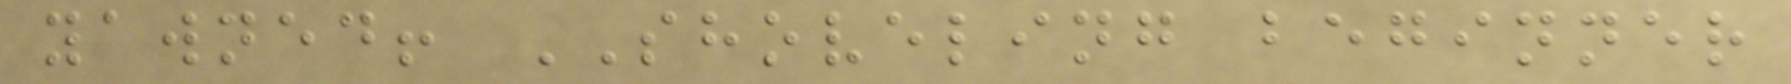yawned! SHOVELING beginner
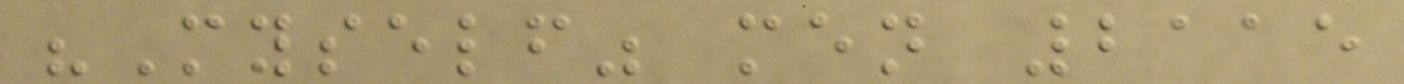"Myself" men 2115
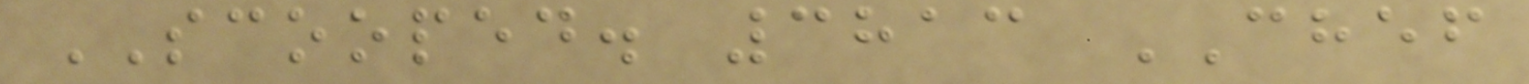SCOOPED. 3813 CHEF
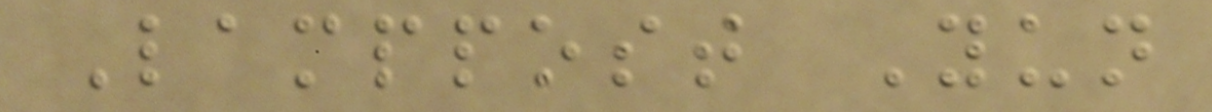Lamppost Yun
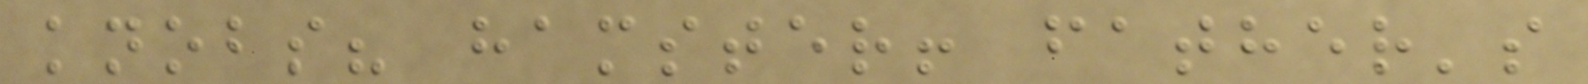knobs? hamster! father's
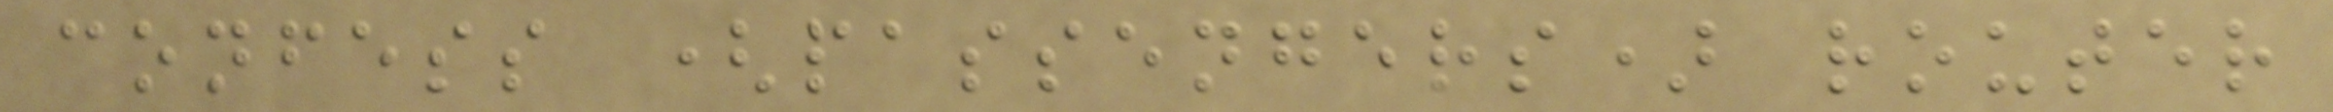confess (passengers) router
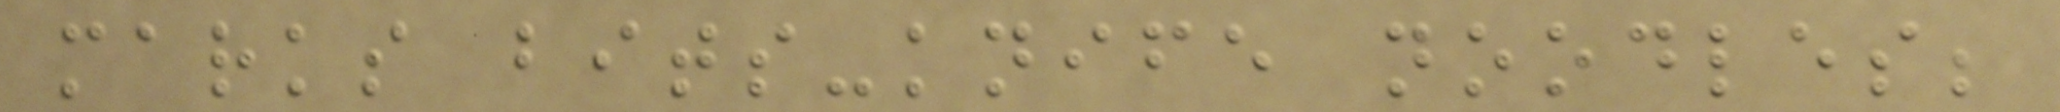marks bits-knife noodles;
